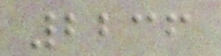2236
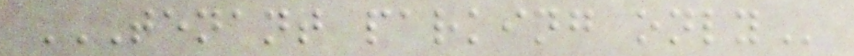TENANT PARKING ONLY
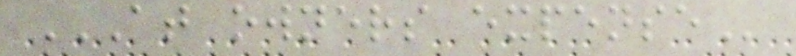AT OWNERS EXPENSE
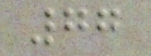77
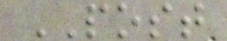POST
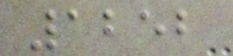1252
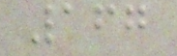167
